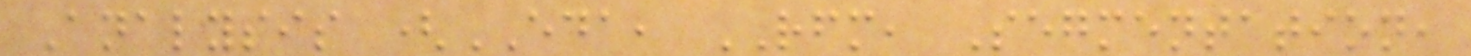Analysis (EDA, RFM, Segmentation,
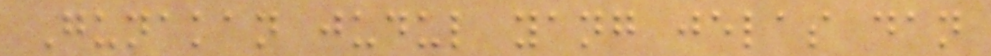Gunakan judul yang jelas dan
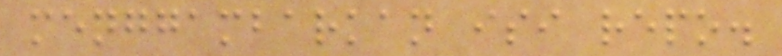menggambarkan isi repo.
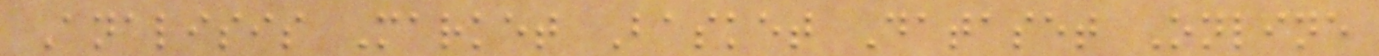Analisis Market Basket Dataset Online
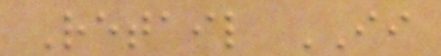Retail II
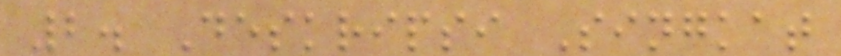2. Deskripsi Singkat
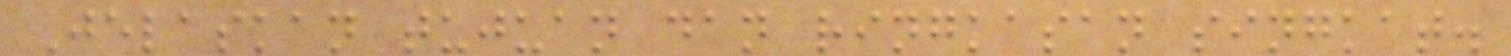Jelaskan tujuan dan ringkasan singkat.
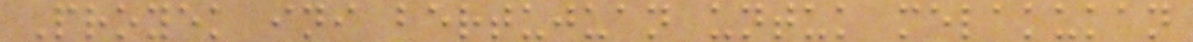Proyek ini bertujuan untuk melakukan
